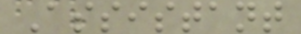Assistant
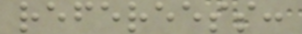refereess:
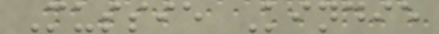Mussie Kindie
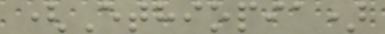(Ethiopia)
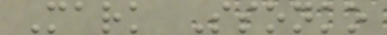Mark Ssonko
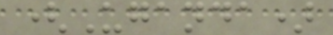(Uganda)
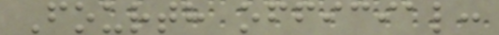Fourth official:
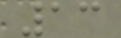13
